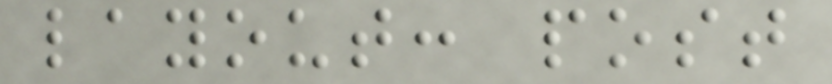layout: post
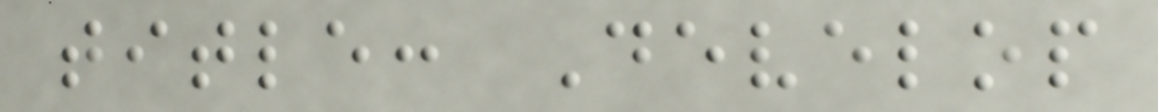title: Develop
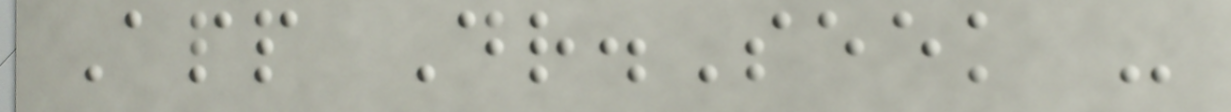App Dr.Seek -
